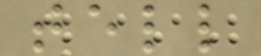tell
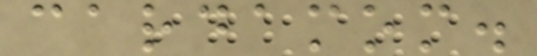cardamom.
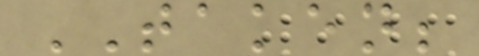TAKEN;
